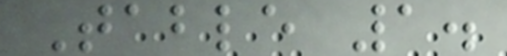Table 1.
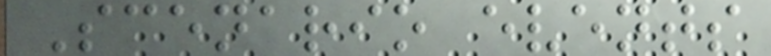Scenario events
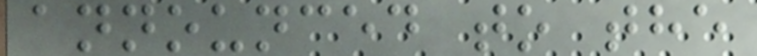announced to the
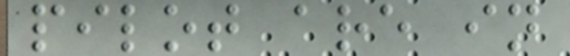pilot are in
